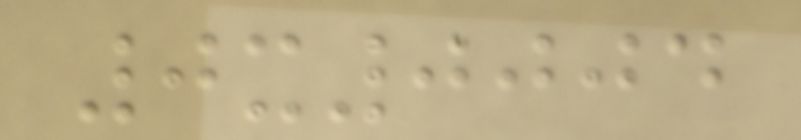0x0004
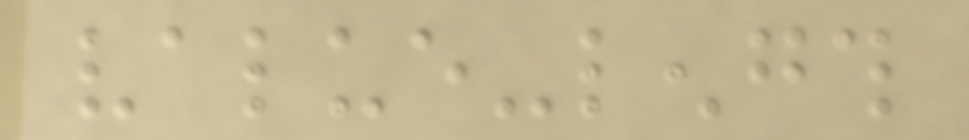value-length
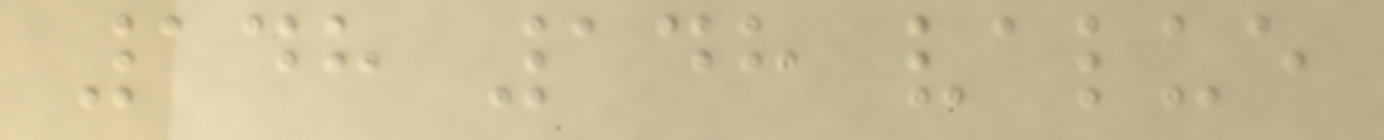148 148 value
